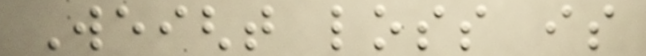Weight loss is
